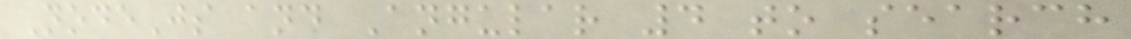NodeJs and Angular 4 to search
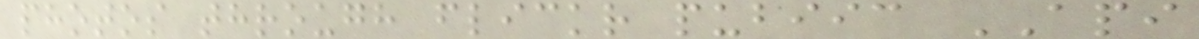photos through flickr pubiic API
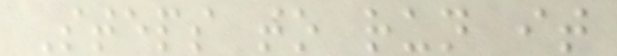Steps to run it
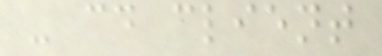- cd client
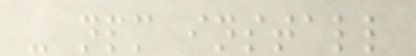- npm install
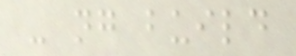- ng build
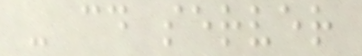- cd server
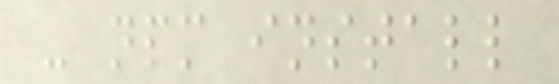- npm install
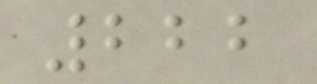222
